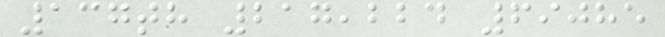137th 217,224 69085
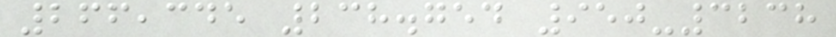266,345 238.754 950-3238
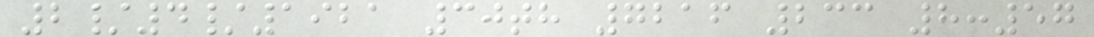2/4/1921 30th 7216 233 8:57
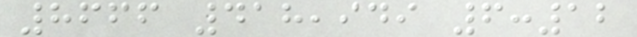8666 418,949 6:12
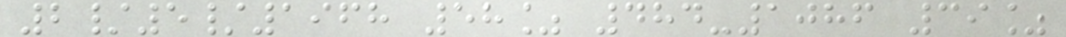2/5/1968 58% 484-1086 39%
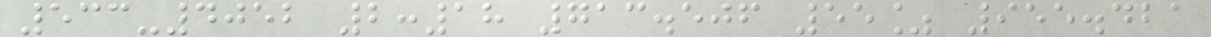533-4052 2:18 713.506 55% 955.421
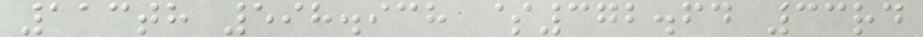113th 598.938 $372.64 33rd
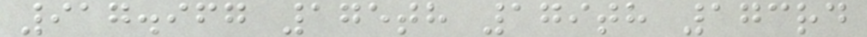917.967 175th 179th 173rd
